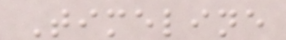Timeline
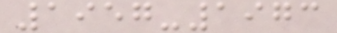1957-1973
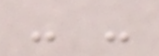- -
